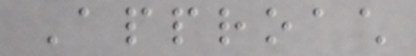Approach
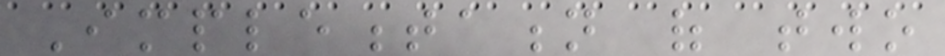Implementation of two
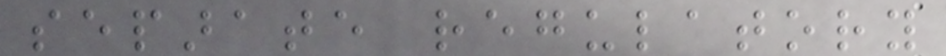separate regulatory
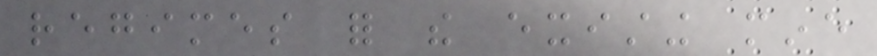regimes for the existing mine
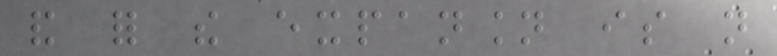and for the expansion is not
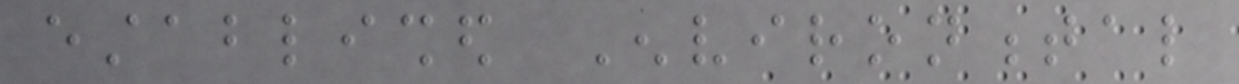established Environmental
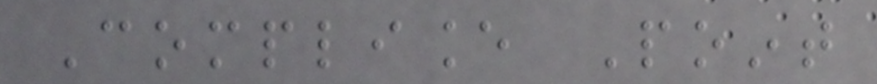Compliance Point
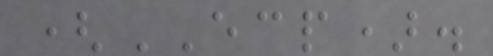(ECP).
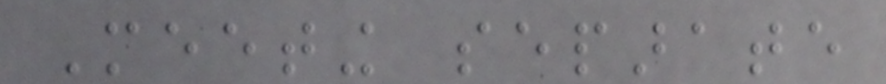Meeting separate
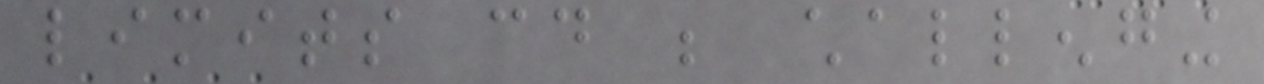limits could be challenging
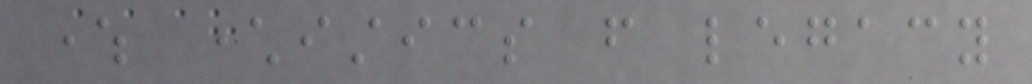where characteristics from legacy
